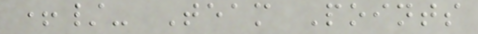+/- Team Points
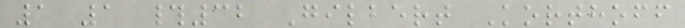1 1 #32 Gilbert Korthoff
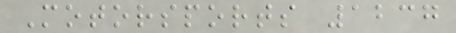Motorsports 1237
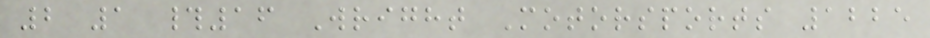2 1 #16 Wright Motorsports 1225
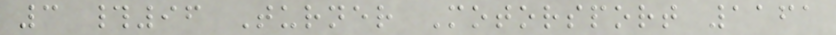3 #96 Turner Motorsport 1161
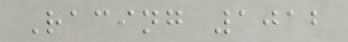Racing 1012
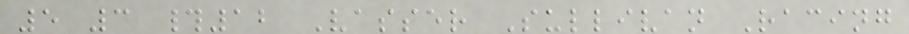5 3 #12 Vasser Sullivan Racing
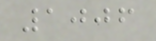1006
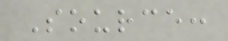Source:
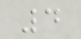4
